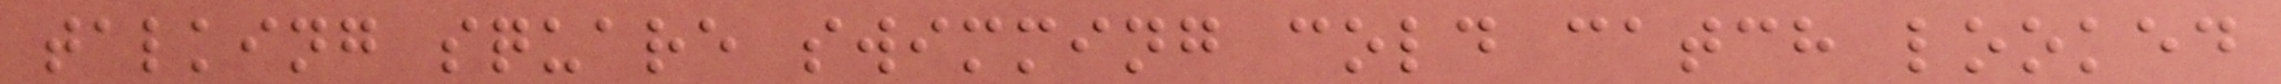talking square swimming cold catch looked
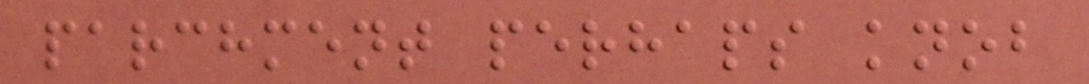parchment perhaps knob
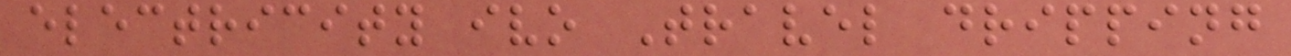electricity ivo Travel dripping
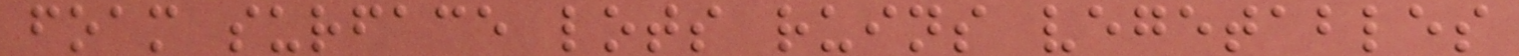foam surface lots ruins vegetables
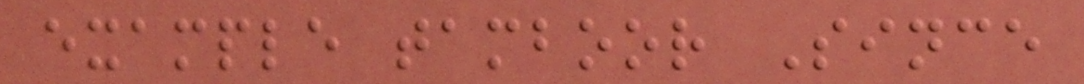example tamboor Since
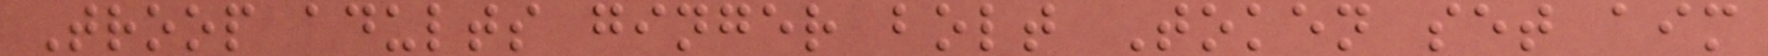Troop adults ginger bolt Token set aim
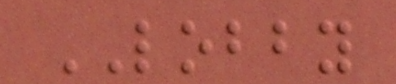LOBBY
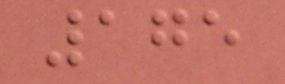175
